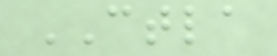CTLA
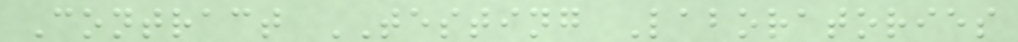Contract TESTING Laboratories
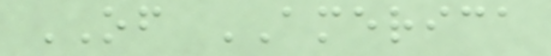OF AMERICA
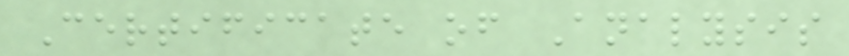Certificate of Analysis
